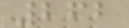262
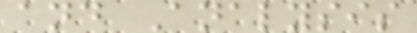and Analysis
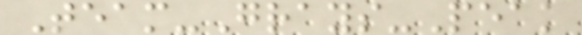Team-Grays-Peak
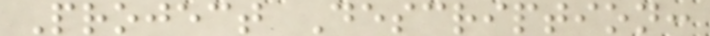Project Description:
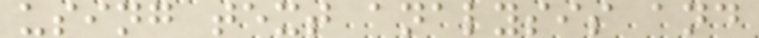using text analysis and
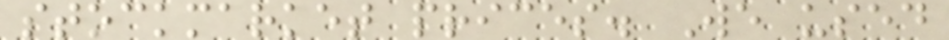stockmarket prices. We used
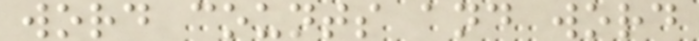word counts and word
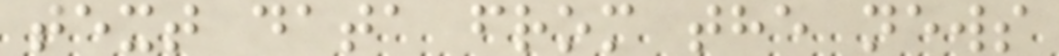text data from the news
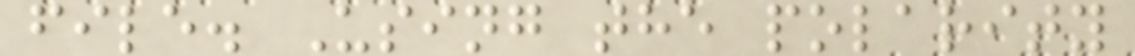file. Using the polarity
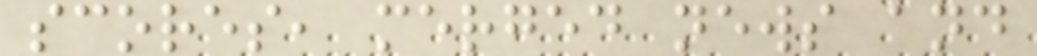scores, merged news and
